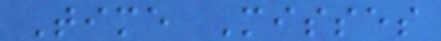Time Misses
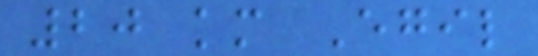20 km Egil
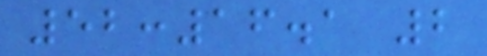52:16.1 2
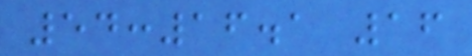54:16.1 16
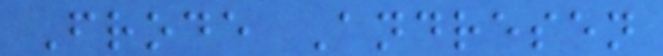Frode Andresen
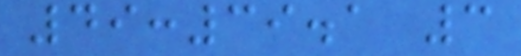49:39.1 3
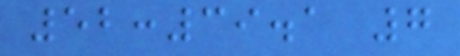52:39.1 7
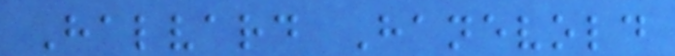Halvard Hanevold
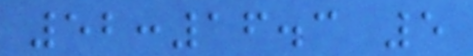52:16.3 5
